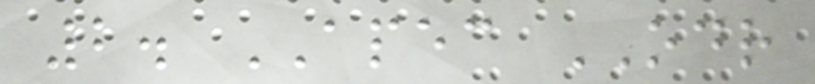2. APEC ODR
